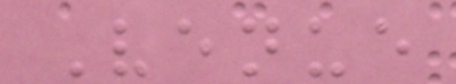Venue
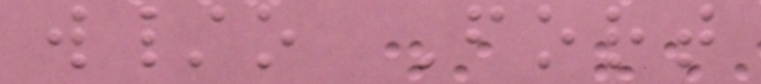w/o Fort
